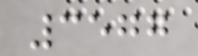3577
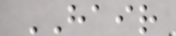HAIR
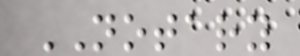NOTARY
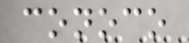conoco
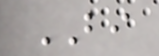BI
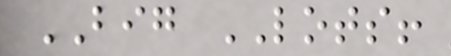BIG LOTS!
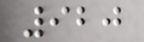920
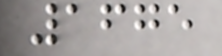1675
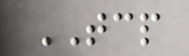TCP
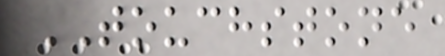TOUCHSTONE
